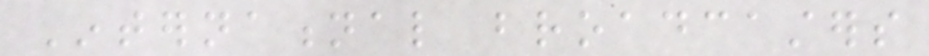International broadcasters
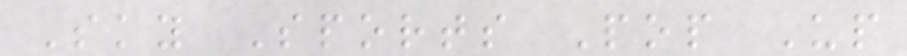Sky Sports Pop Up
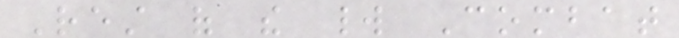Rest of the world Combat
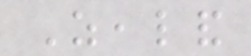Zealand
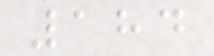184
